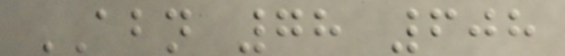ABN 78 608
